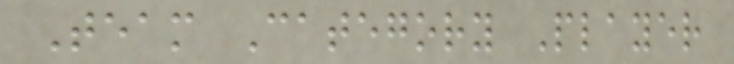Team Category Player
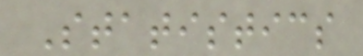Statistics
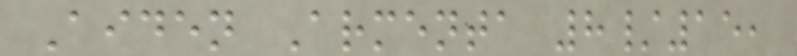Aiden Armenta 8/15,
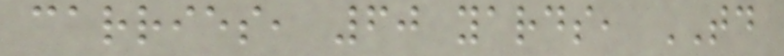carries, 60 yards, TD
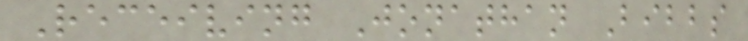Receiving Jonathan Bibbs
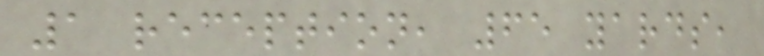1 reception, 65 yards,
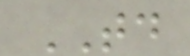TD
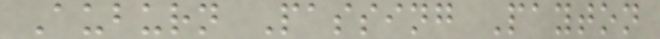Auburn Passing Payton
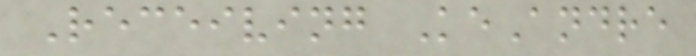Receiving KeAndre
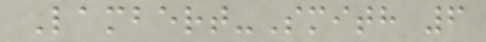Lambert-Smith 6
